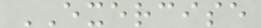EXERCISE
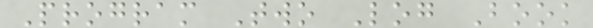Program Two Log Book
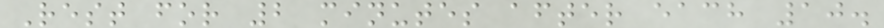Rest for 2 minutes after each 10.
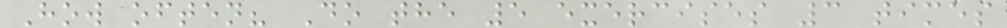How often? Do the 5 exercises 3 times
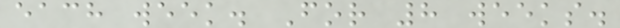each week. For 8 weeks.
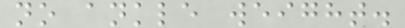no ankle weight.
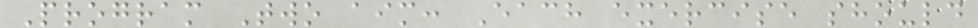Program Two aim: Each exercise should
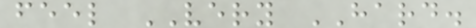feel VERY HARD.
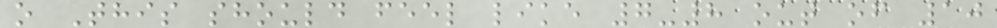o This should feel like 7-8 out of 10
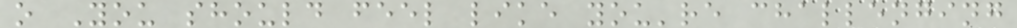o You should feel like you're challenging
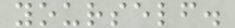yourself.
